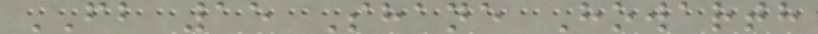FB 15 Shane Howarth
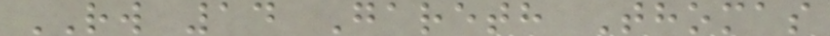RW 14 Gareth Thomas
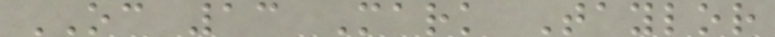OC 13 Mark Taylor
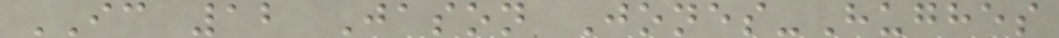IC 12 Jason Jones-Hughes
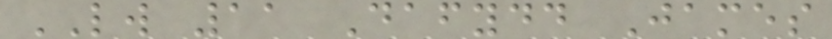LW 11 Dafydd James
